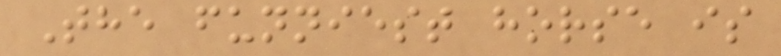The funniest horse is
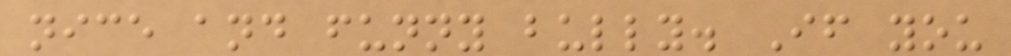nice and funny bully. If you
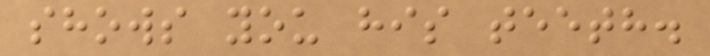shows you his teeth.
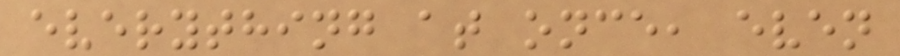everything at once, even
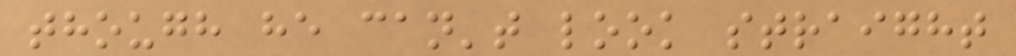though he can't look straight
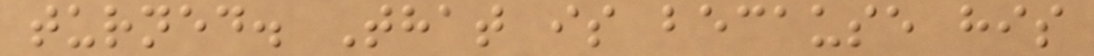turned. That is because his
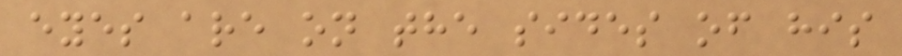eyes are on the sides of his
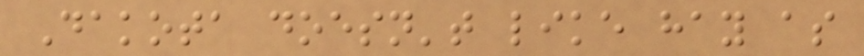Dakota doesn't like hay as
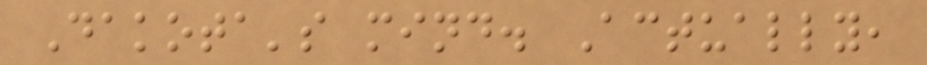Dakota's mind. Actually,
